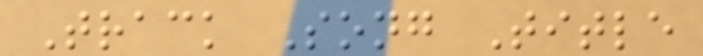Track Song Title
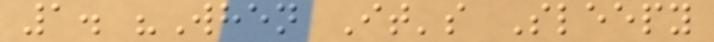1. "When It's Sleepy
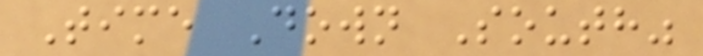Time Down South"
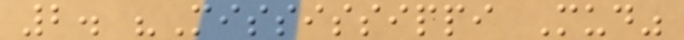2. "Mississippi Mud"
